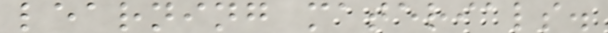learning materials.
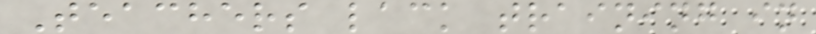Teachers lack training in
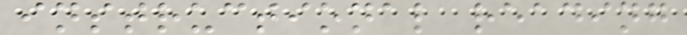instructional reading
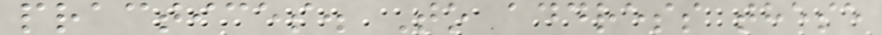practices. To address these
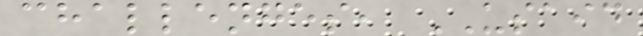challenges, USAID
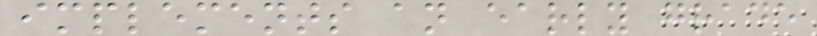implements an early grade
